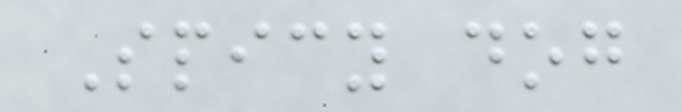Spicy dog
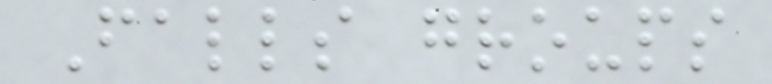Falls groups
